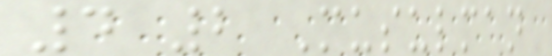4 2 Musulman
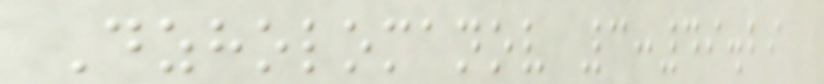Dzholomanov 3:49.29
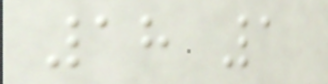18 1
